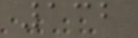132
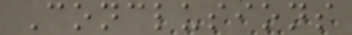Conclusions
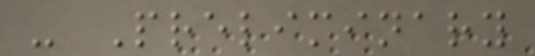- Preliminary
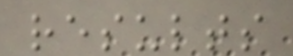results
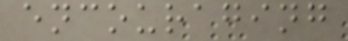encouraging
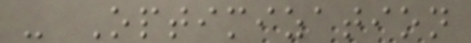- Optimization
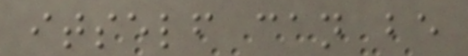itself can be
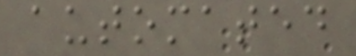automated
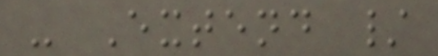- Extend /
